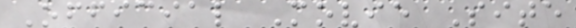Official Movie Site
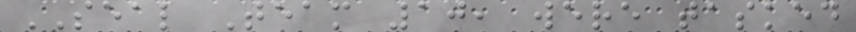SEAL Team 10, were tasked
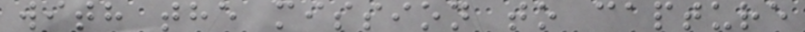with the mission to capture
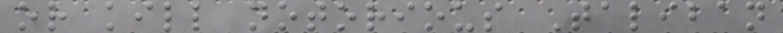or kill notorious Taliban
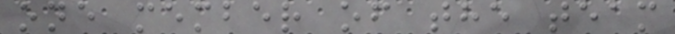one member of the team
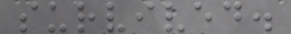survived.
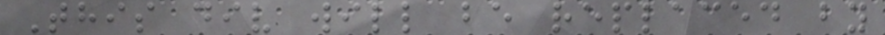This div will be replaced by
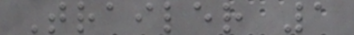Trailer 1
